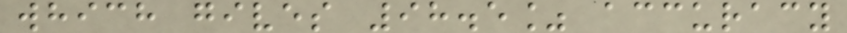which gives 98.5% accuracy
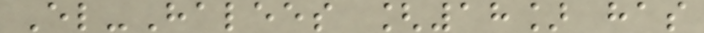El-Halees [18] has
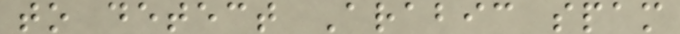to detect Arabic spam
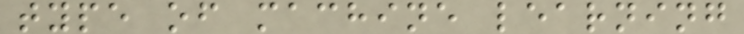type of machine learning
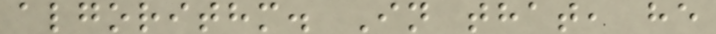algorithm. In that, he
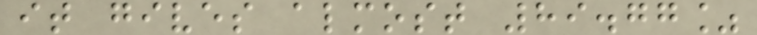it gives almost 89.77%
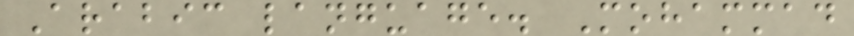Arabic language. Mohammad
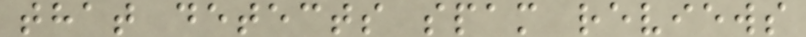that detects spam reviews
